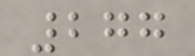277
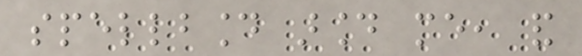spellbound around me, and
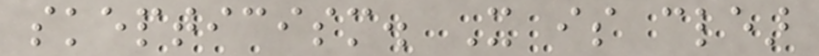skepticism. It is clear
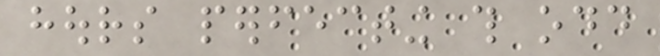hours perfecting this odd
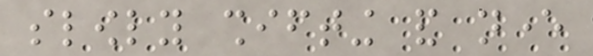slowly shifting and never
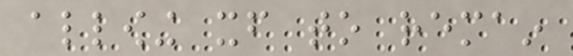allowing itself to remain
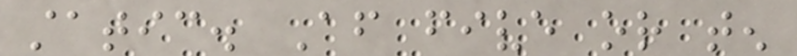static. After five or ten
